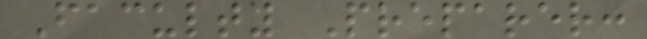Faculty Preparer:
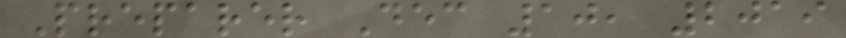Preparer Dec 10, 2019
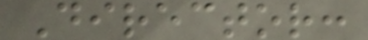Director:
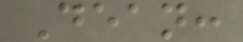Dean:
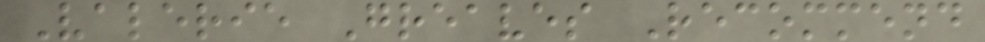Valerie Greaves Recommend
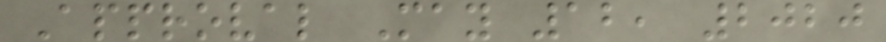Approval May 12, 2020
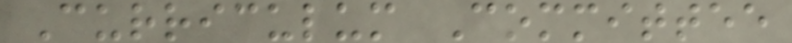Curriculum Committee
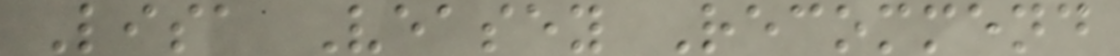Lisa Veasey Recommend
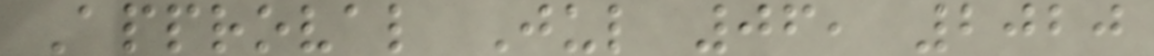Approval Jul 06, 2020
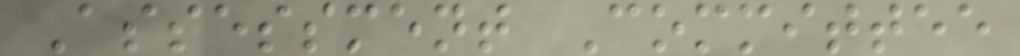Assessment Committee
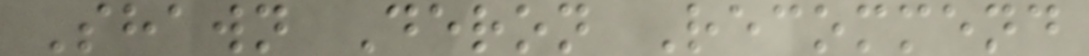Shawn Deron Recommend
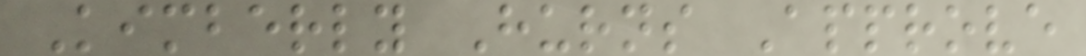Kimberly Hurns Approve
